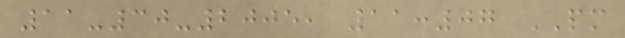11-30-2005, 11:07 PM
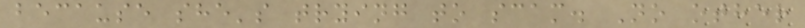because she's trying to scam. No other
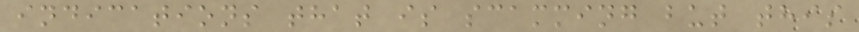indications that is scamming but this
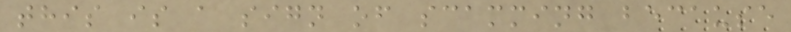this is a sign of scamming because
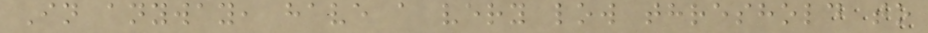In anyway, have a very low threshold to
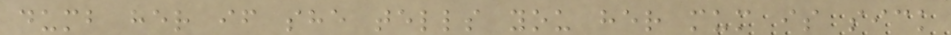dumb her if she tells you her mum is sick
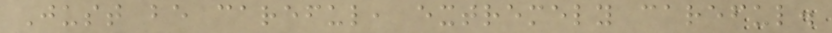Just be careful, extremely careful.
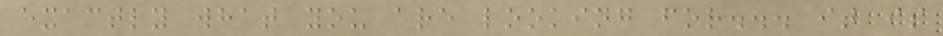exactly what you are looking for... it is
